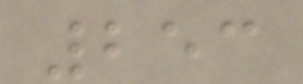253
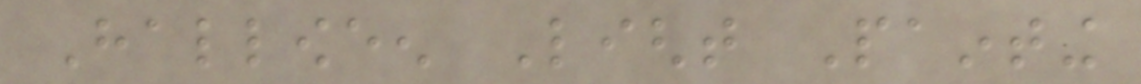Halloween Light Painting
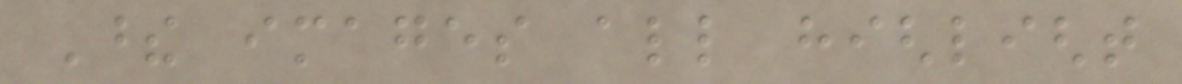These images all highlight
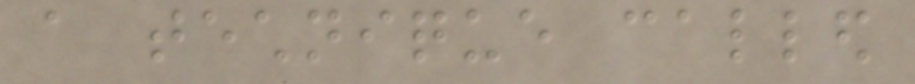a technique called
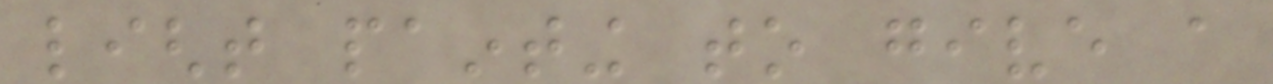light painting to give a
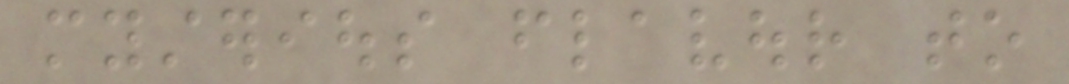mysterious flavour to
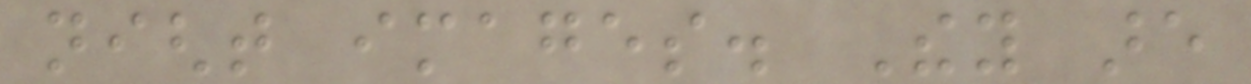night images. They are
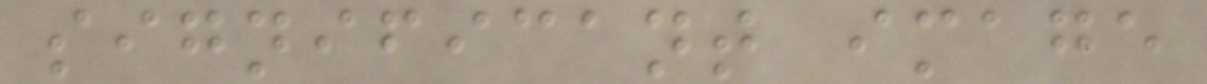significant image
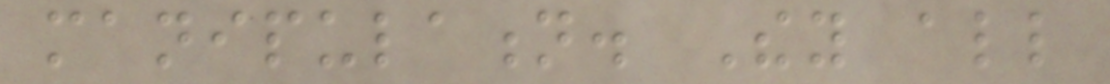manipulation. They all
